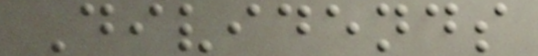Dividends
